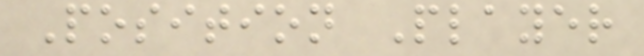Position Player
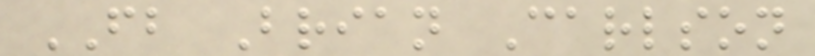FB Brian Carlson
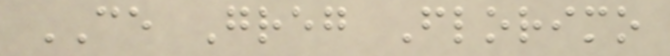CE Greg Florimo
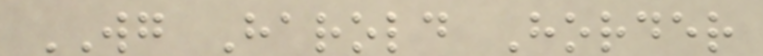WG Harold Horder
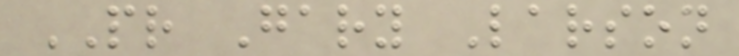PR Gary Larson
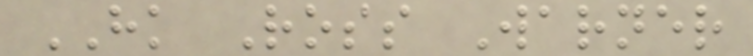HK Ross Warner
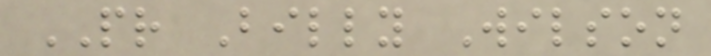PR Billy Wilson
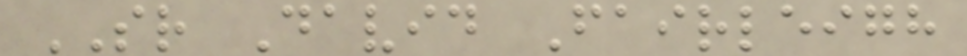SR David Fairleigh
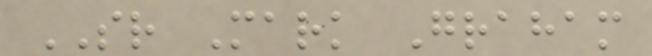SR Mark Graham
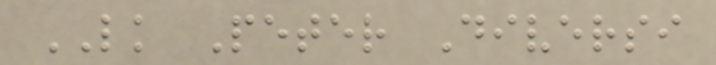LK Peter Diversi
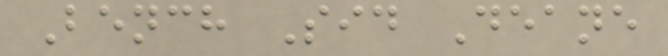Bench Sid Deane
